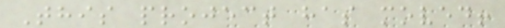This project has moved!
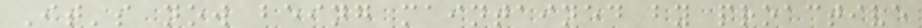It's now being maintained by proactive
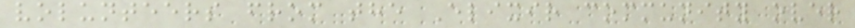volunteers from the Elixir community over
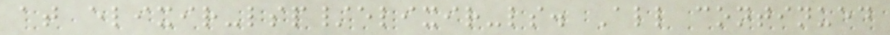at elixir-lsp/elixir-ls. All continued
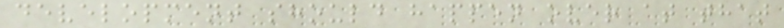development should happen over at that
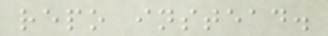repo instead.
